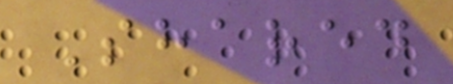Shared
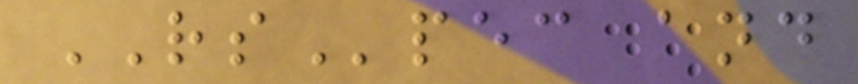RSpec and
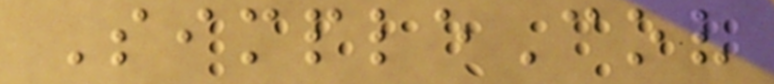SimpleCov
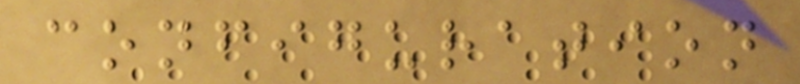configuration
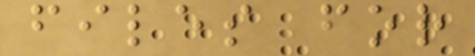files for
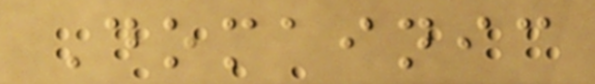Domainic
